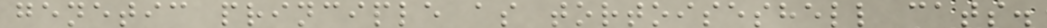genetic principle as tortoiseshell cats.
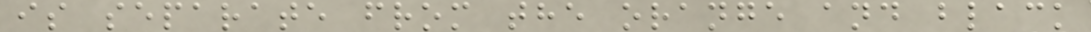is separate from the orange and black
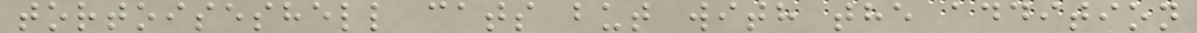tortoiseshell cats but with the addition
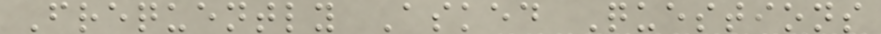Frequently Asked Questions
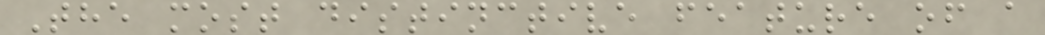The most distinctive feature of a
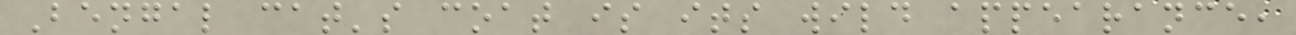Bengal cat's coat is its wild appearance,
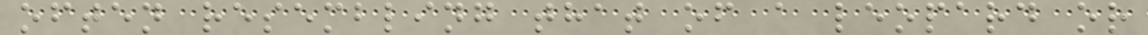often resembling that of a leopard or
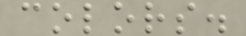colors.
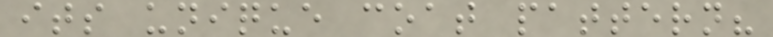its unique coat pattern?
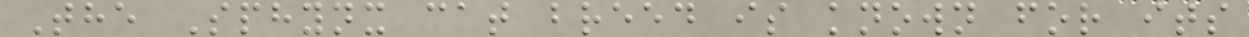The Sphynx cat breed is known for its
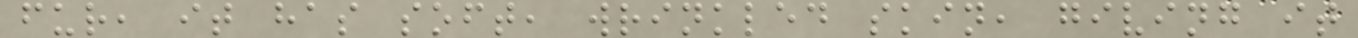fur, it has soft, wrinkled skin, giving it
